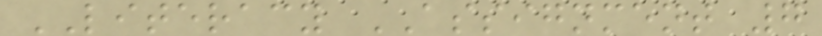LITERACY ASSIGNMENT 7
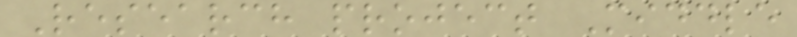Research project Middle
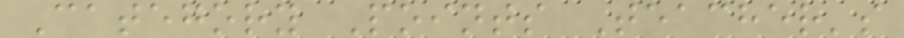Category Points Teacher's
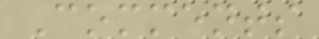Comments
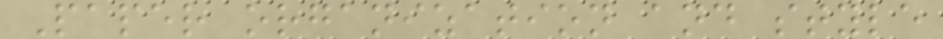Paper organization and style
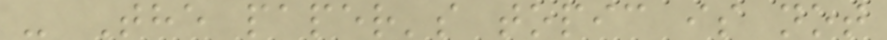- The paper's topic is not
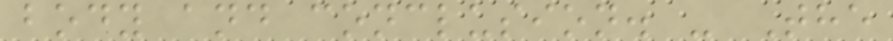body and conclusion. - The
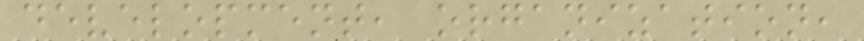development, organization,
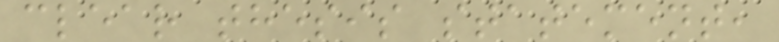clear thesis statement,
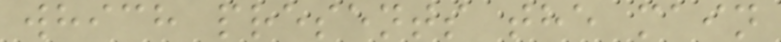which presents the main
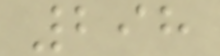298
